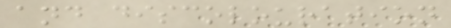and discolouration
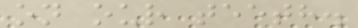on our teeth.
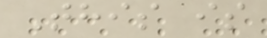This is
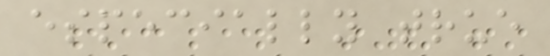especially true
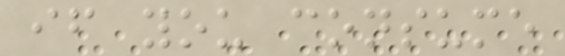if you consume
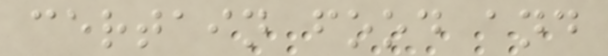certain food and
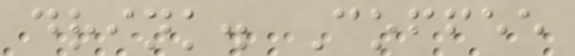drink. Coffee
